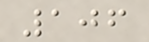106
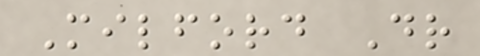Milford Dr
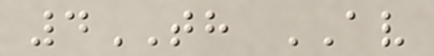4TH AV
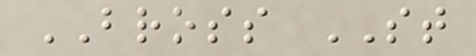BROSS ST
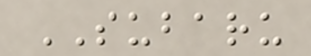SUBARU
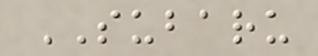SUBARU
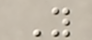Y
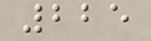225
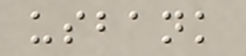usbank
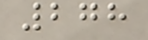278
